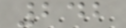242
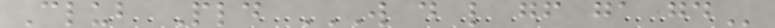Club Pld W D L GF GA GD
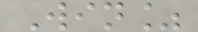Win%
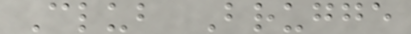Club Brugge
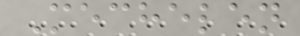Mechelen
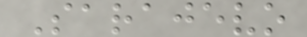Sarajevo
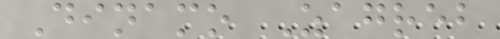Dinamo Zagreb
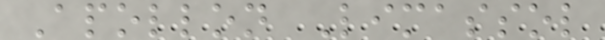Apollon Limassol
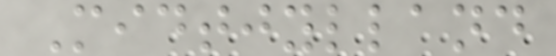Midtjylland
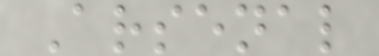Arsenal
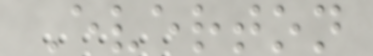Everton
